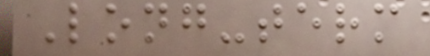Long-term
